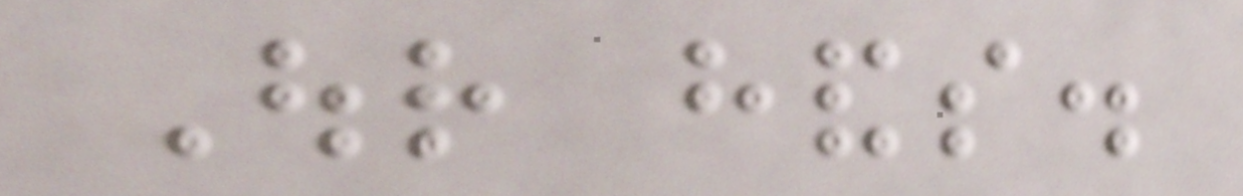Our hands.
